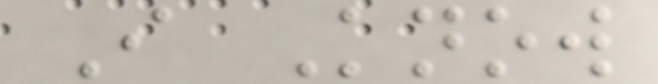I Know
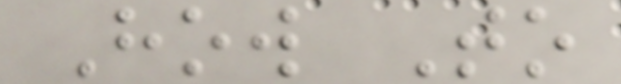How To
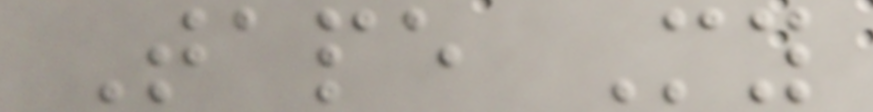Tape My
